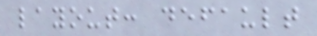layout: default
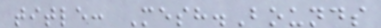title: Mesh.Bounds
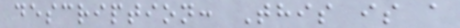description: This is a
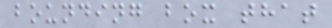bounding box that
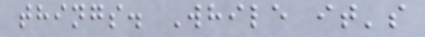things. While it's
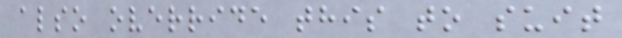also override this to suit
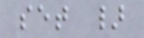set }
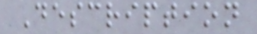Description
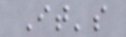It's
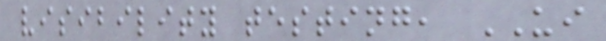visibility testing, UI
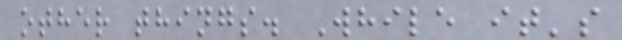other things. While it's
